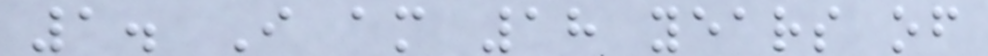1. I am 18 years of
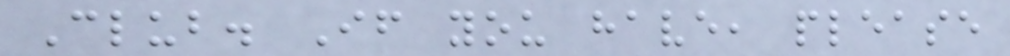Club. If you have, please
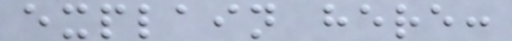explain here:
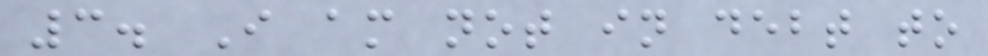3. I am not in debt to
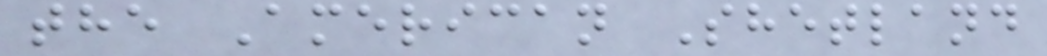the American Shetland
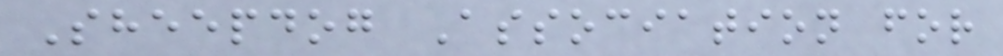Sheepdog Association for
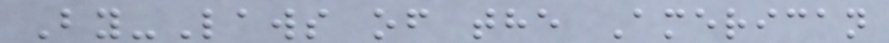By-Laws of the American
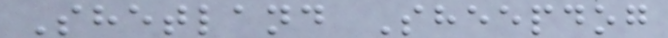Shetland Sheepdog
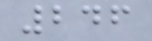246
